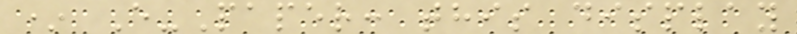* E-Paper: this display
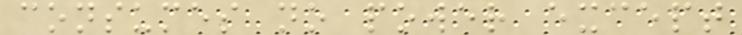consumes no power except
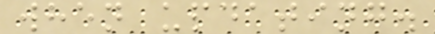when updating.
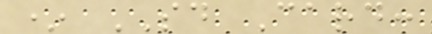* SD Card:
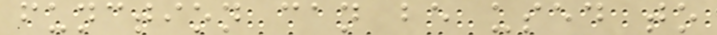function can be used to
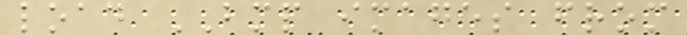load BMP images from
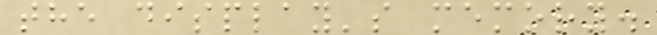the display's memory.
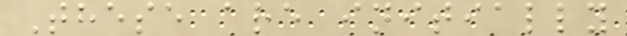These are initially
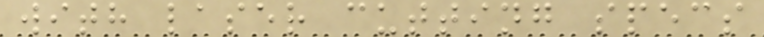with laser cutting specs
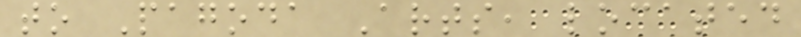to Pagoda Arts, located
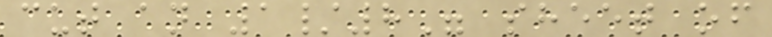cut an 1/8" sheet of
